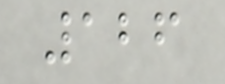126
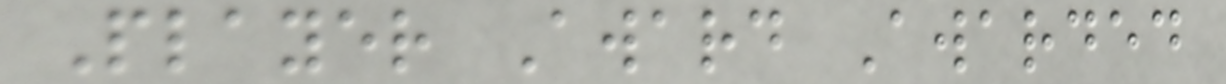Player Award Awarded
